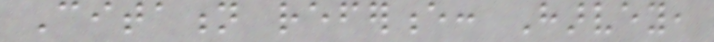Citation reference: Harvey,
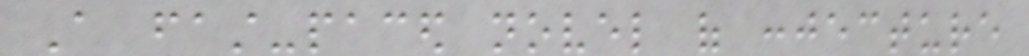A fast-paced novel of conjecture
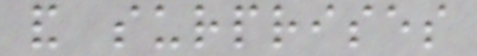and surprises
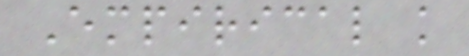Empirical knowledge
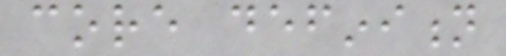core definition
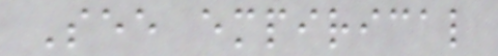See empirical
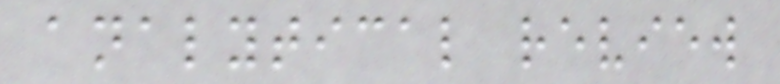analytical review
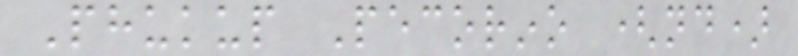Phukup Pecorino (nd)
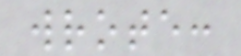wrote:
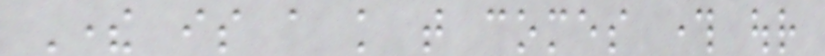There is a knowledge that comes through our
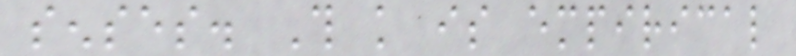senses. This knowledge is empirical
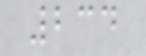234
